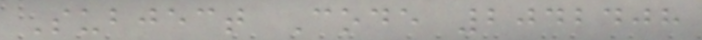Subject Code 2042408
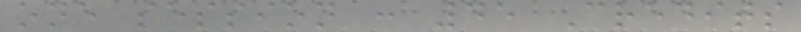one session : 45 Credits
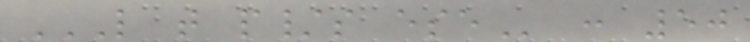L T P/S ESE : 50
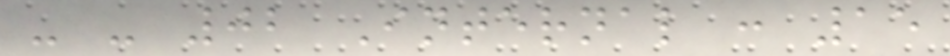- - 02 Internal : 15
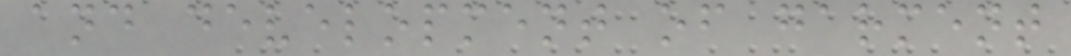and development of garment
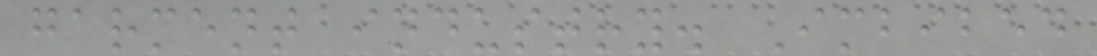garment industry. Imbibed
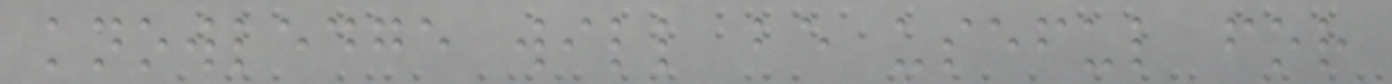knowledge will be useful for
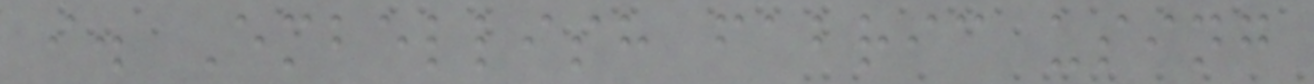i. Embellish fabric using
